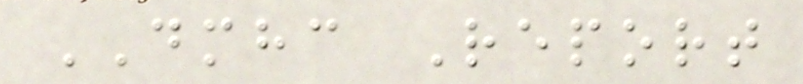DMHC Report
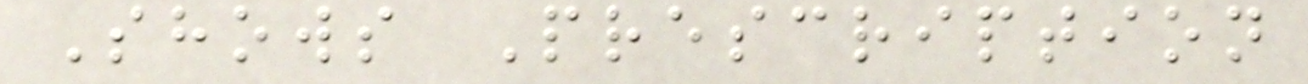Shows Prescription
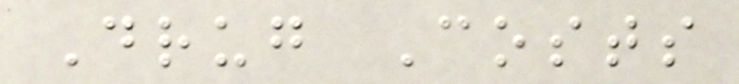Drug Costs
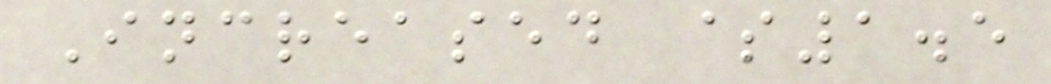Increased $1.5
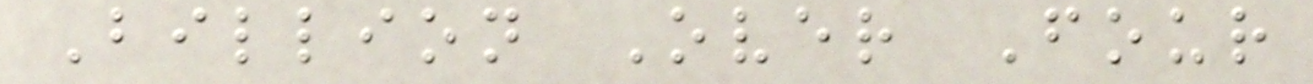Billion Over Four
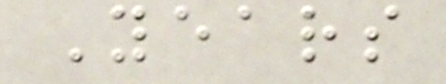Years
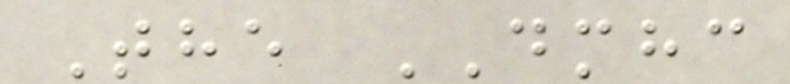The DMHC
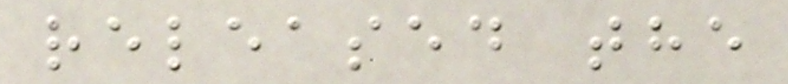released the
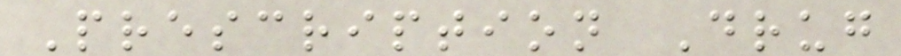Prescription Drug
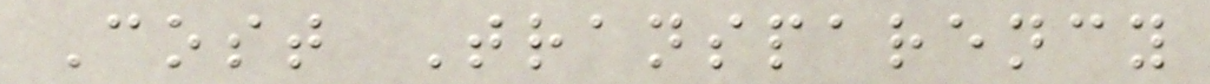Cost Transparency
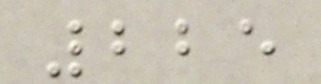225
